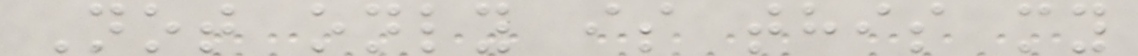Not only is this my
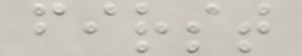first
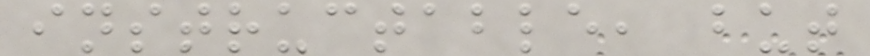instructable, but
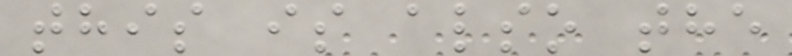this is also the
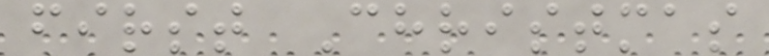first Christmas
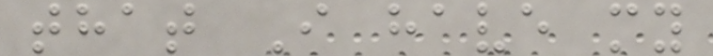that I have my
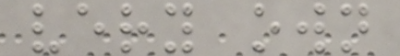very own
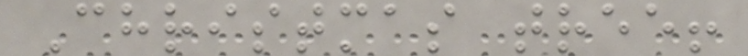Christmas tree!
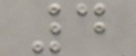4
